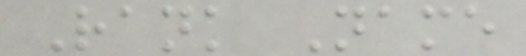Rank Name
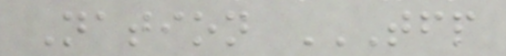Nation TFP
